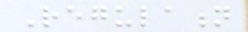Regulation
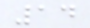14
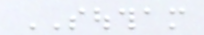SOUTHAM
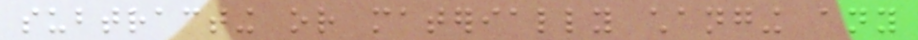subtracting or materially changing any
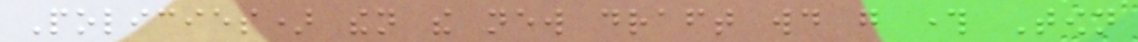Policies) then the new draft would go through Town
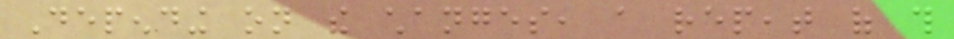Depending on the changes, a repeat of this
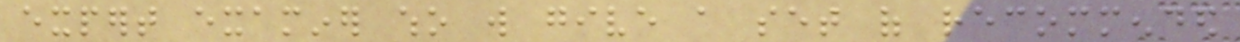expert examiner who will give a set of recommended
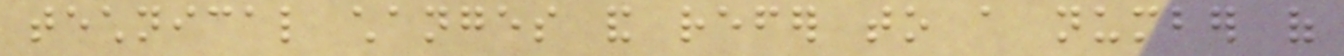technical changes and refer to a number of
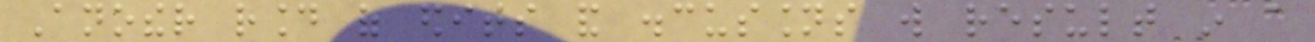Another round of edits and discussions will result in a
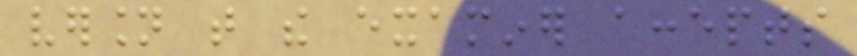version that the examiner accepts
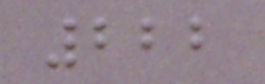222
